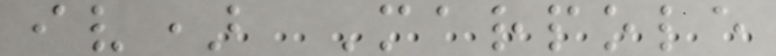iv) Marpole
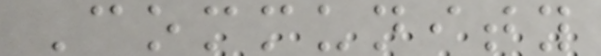Community
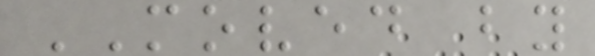MOVED by
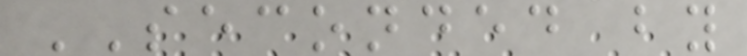SECONDED by
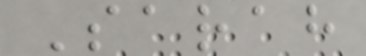Sarah
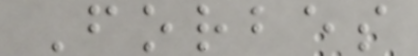Forbes
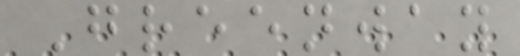Greenway
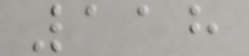118
